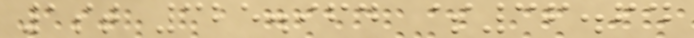1st 325.964 $36.64
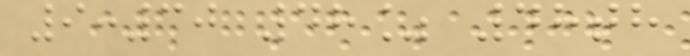9:30 48% 48th
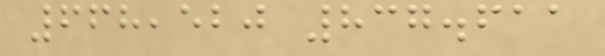668,520 837.611
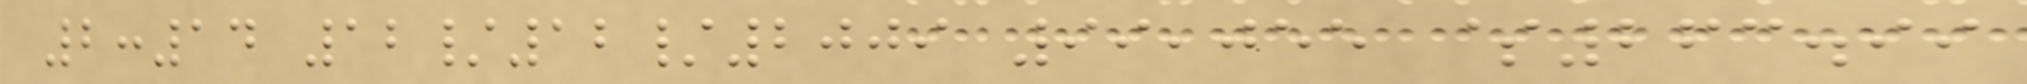2:14 12/12/2009 99,055 $263.99
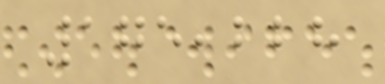175,228
